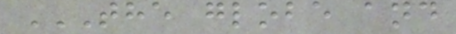THE GLOBE AND
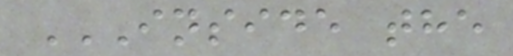INSIDE THE
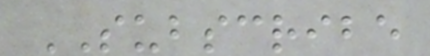SUBSCRIBE
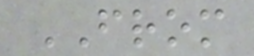FROM
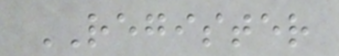REGISTER
